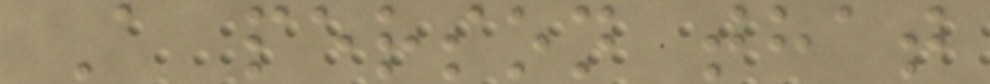A person that
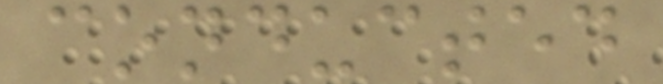conducted
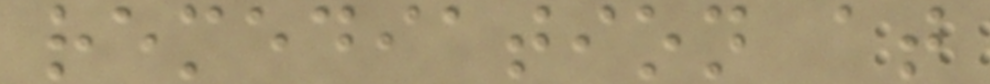remediation at
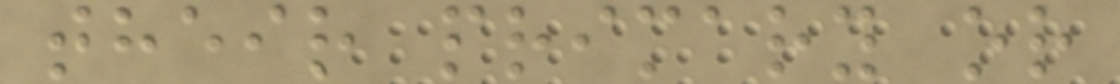their primary or
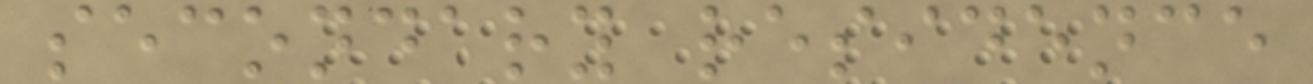secondary residence
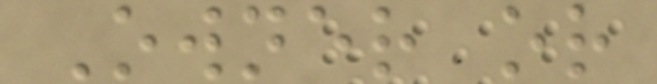Owner or
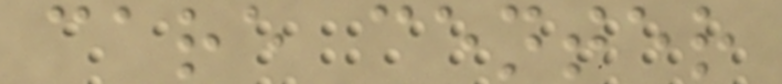care center
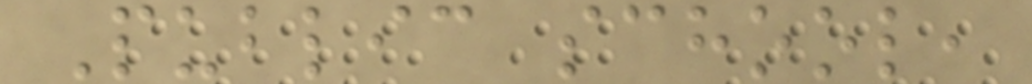Public school,
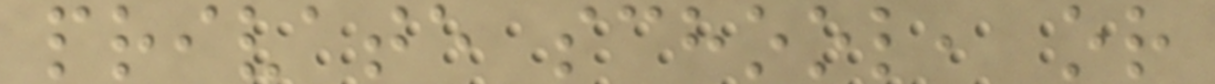private school, or
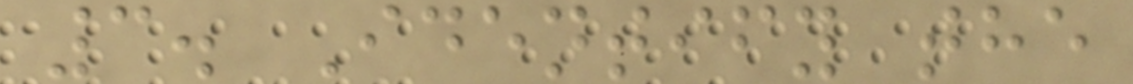3. Identify the
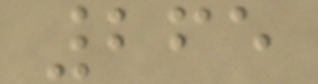265
